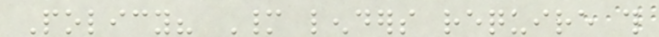Policy? Many lenders require this
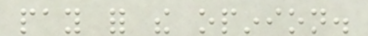pay for the opinion.
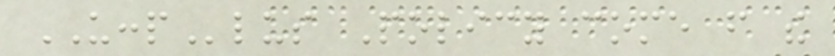UCCPlus Policy come from the
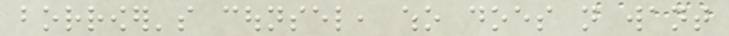borrower's counsel, who does not want
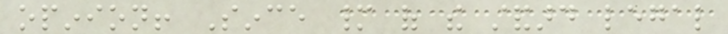opinion! Since many of the standard legal
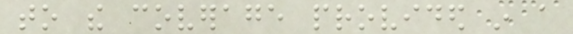to the coverage provided in a
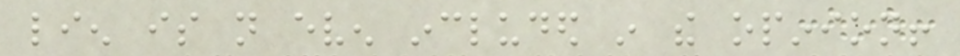lien is not even included in the opinion!
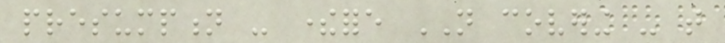presumption - therefore NOT covering - that
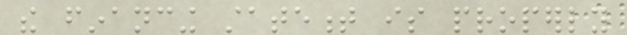the financing statement is properly
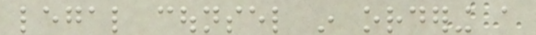legal counsel in ordering a
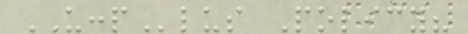UCCPlus Policy?
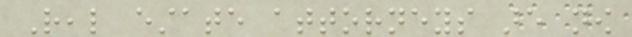Real estate attorneys are now
